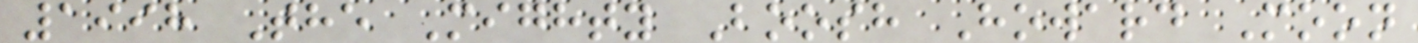1998 The Mighty Boosh Howard Moon
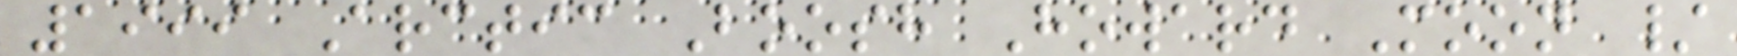1999 Arctic Boosh Howard Moon /
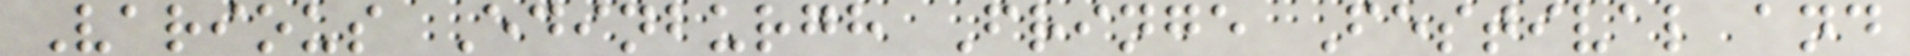Various Edinburgh Fringe Festival and
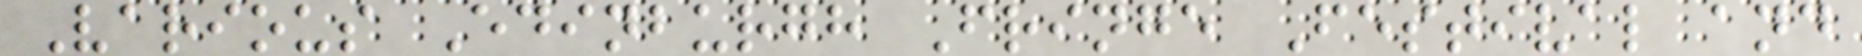Various Edinburgh Fringe Festival and
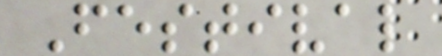Festival
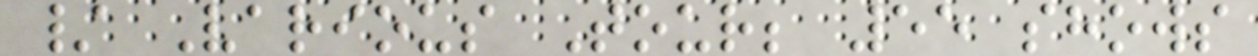/ Various Tour; 55 shows
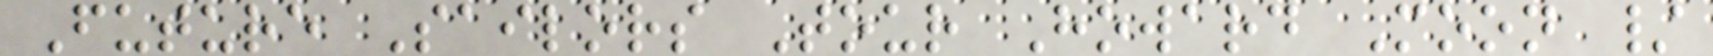Future Sailors Tour Howard Moon /
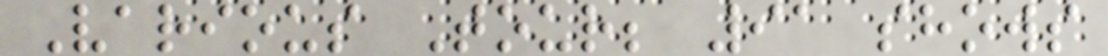Various Tour; 91 shows
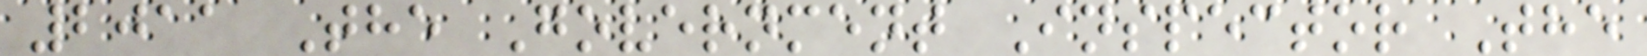2011 The Government Inspector The
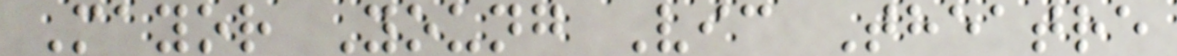Mayor Young Vic Theatre
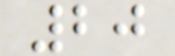20
